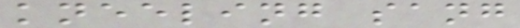kneeling sang
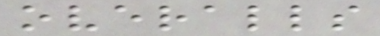overalls
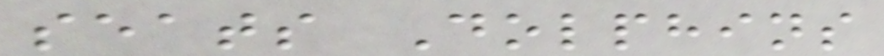seats Dolphins
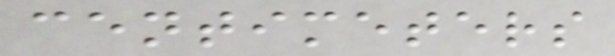centimeters
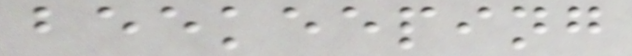beekeeping
